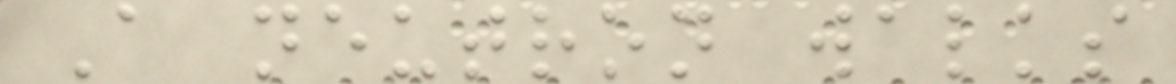A neutron walks
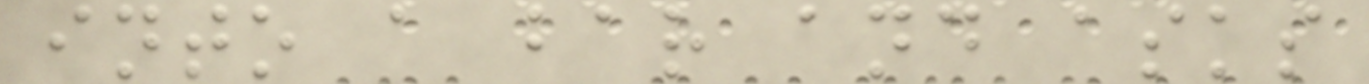into a bar and asks
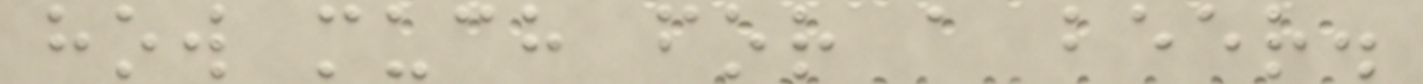how much for a beer.
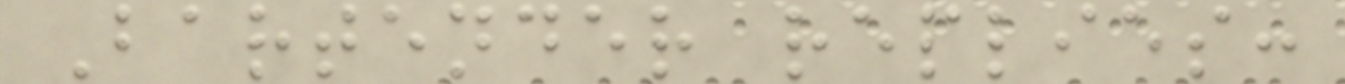Bartender replies:
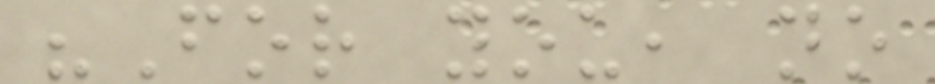"For you, no
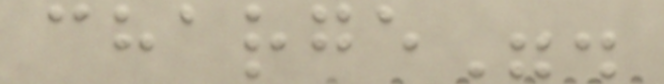charge".
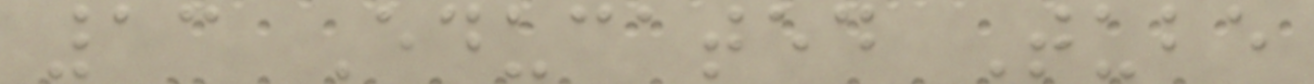13 Educated Tube
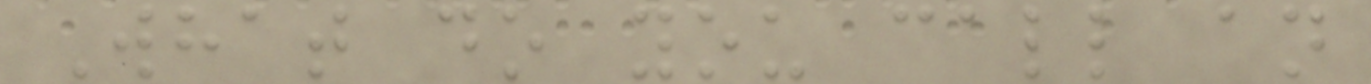What do you call an
